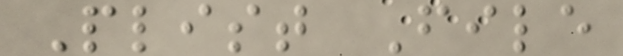Plist File
